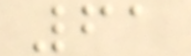61
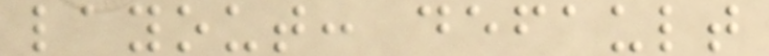layout: default
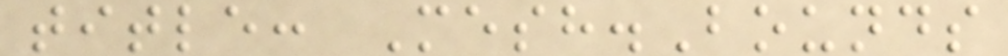title: Mesh.Bounds
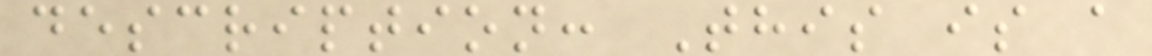description: This is a
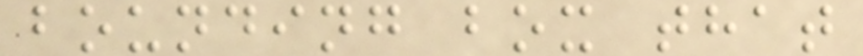bounding box that
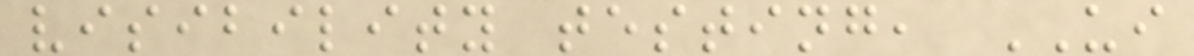visibility testing, UI
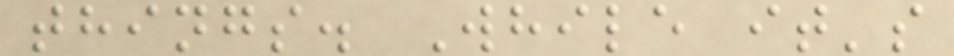things. While it's
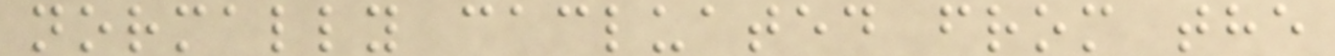normally cacluated from the
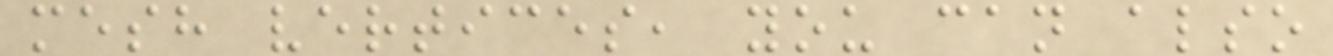mesh vertices, you can also
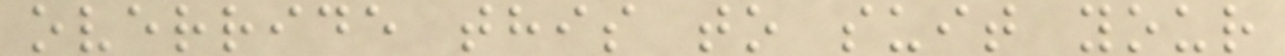override this to suit your
